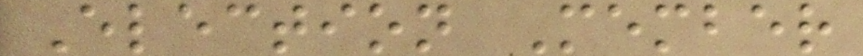Election Member
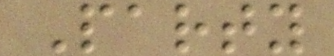Party
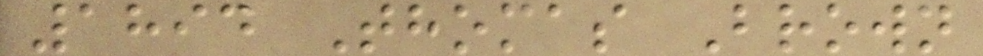1894 Thomas Brown
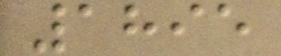1895
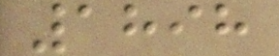1898
